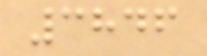3846
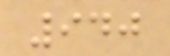940
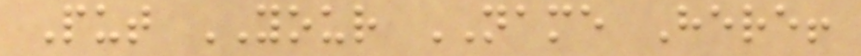Put YOUR NAME Here!
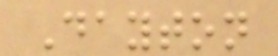Dayton
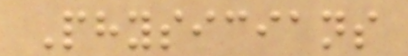Physicians
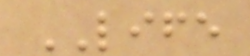LIFE
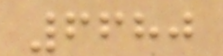6680
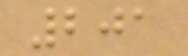201
